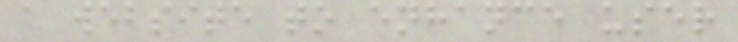a website to enhance user
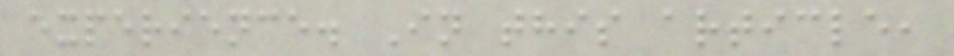experience. In this article,
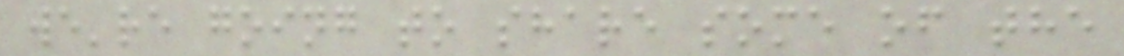we're going to share some of the
